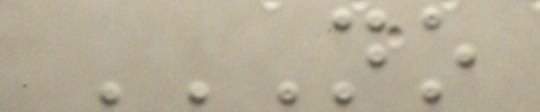NO
